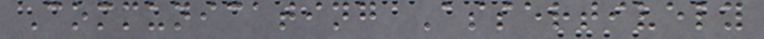Communicating Assertively
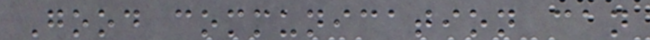Good communication can
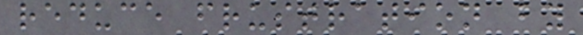reduce frustration by
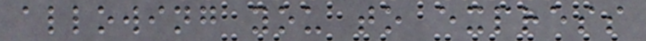allowing you to express
